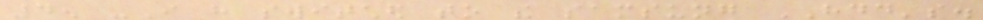4. -I have switched to the samsung HDD's.
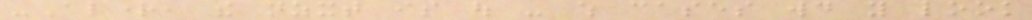-Alright, the nzxt is out - which cases would you look
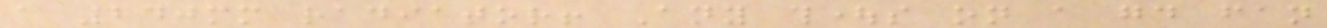a 240mm radiator! Any thoughts on a good fan
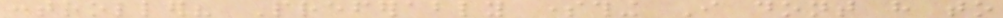controller? Preferably something I dont have to
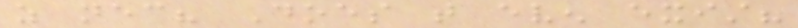as necessary? Does that even exist?
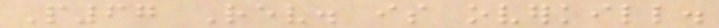P67 Rev. is overkill.
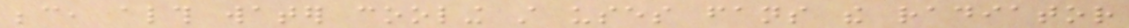because, although water cooling still uses fans the radiator
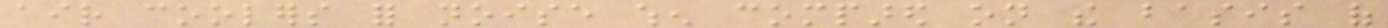air coolers for noise when compared on the basis of
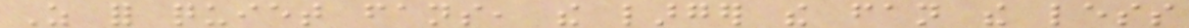As for quiet fans, the larger the fan the less
